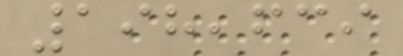198,639
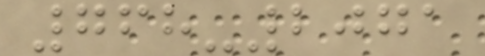768-2071
